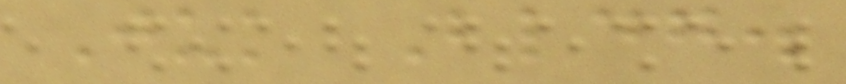Juk Bldg.
